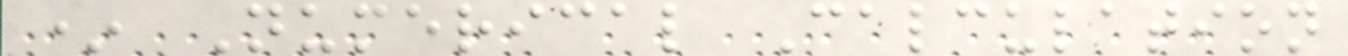* Numerical Calculation
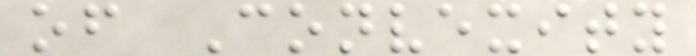of Convexity
